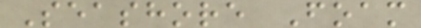Seashore Foam
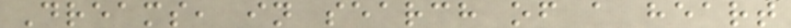Dreams, in search of a heart
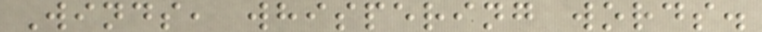Winds, whispering words.
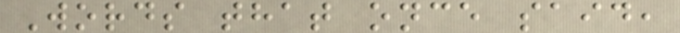Words that once said,
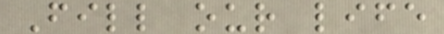Fill our life
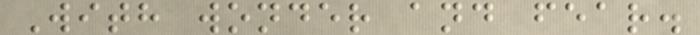With wonder and fear.
